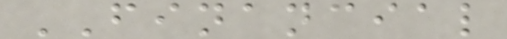FINANCIAL
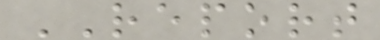REPORT
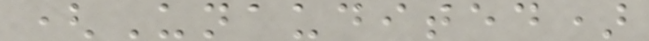(Unaudited)
